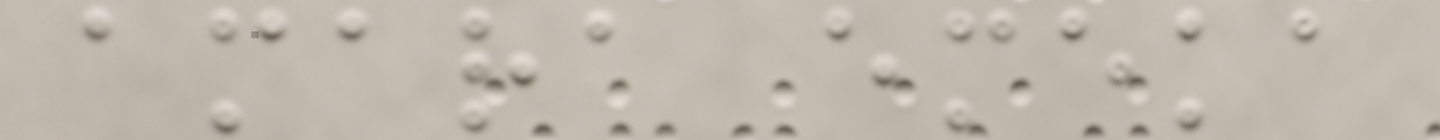amara emeka
